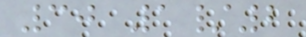30 1/2
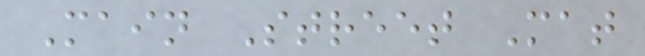Main Street Mat
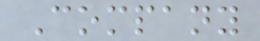Company
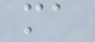ma
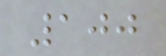100
